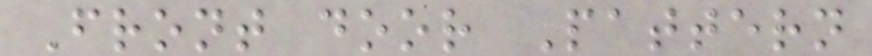Front door Pattern
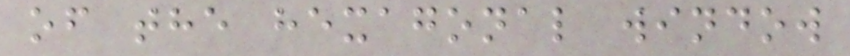of the hexagonal window
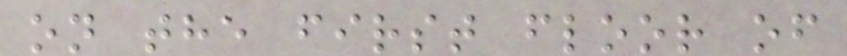on the first floor of
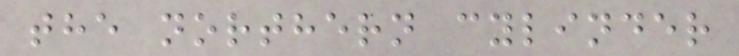the northern cylinder
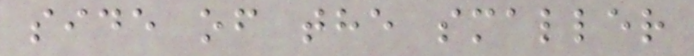side of the smaller
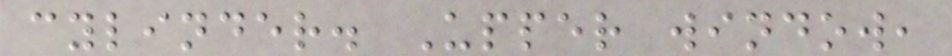cylinder. Upper window,
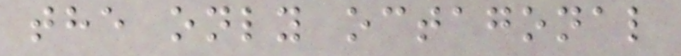the only octagonal
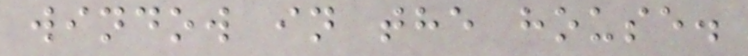window in the house.
